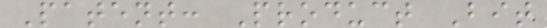Patent: Product Bit
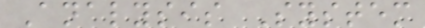Analysis System
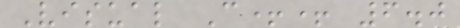Visual C++ 6.0
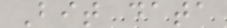Bit data
